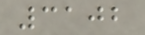3102
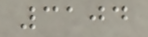3104
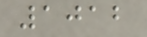1012
